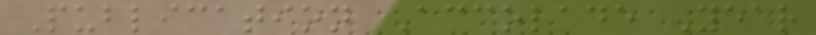Publication Accolade Year
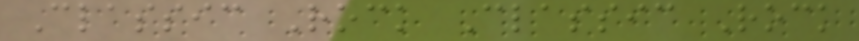Classic Rock Classic Rock
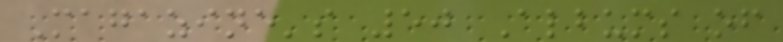Magazine's 50 Albums of
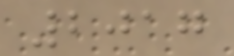2017
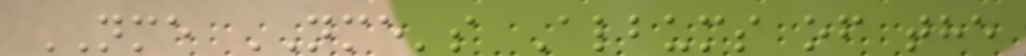NME NME's Albums of the
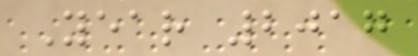Year 2017
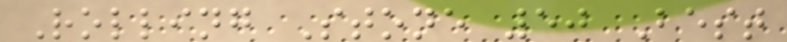Rolling Stone 50 Best
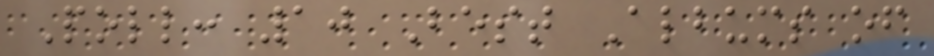Poll: 10 Best Albums of
